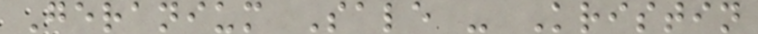Geranium Sale - Kristin
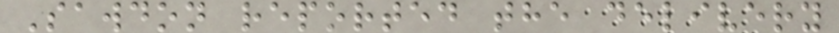Sawdon reported the delivery
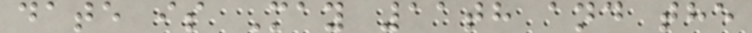date is May 11th and the
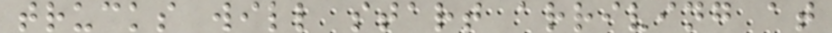trucks will start arriving at
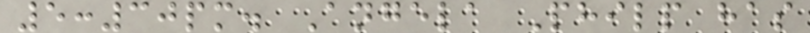5:30pm. Angela Philp has
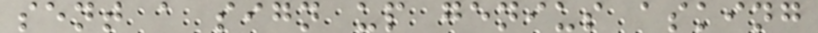sent a sign up genius asking
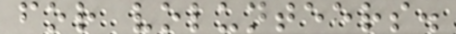for volunteers.
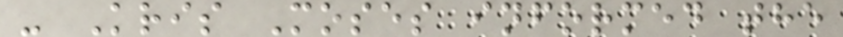- Kris Moses informed the
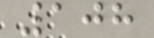108
